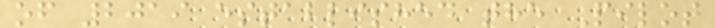of 2019 established the Pilot
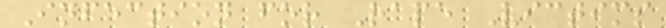Infection for Rape Victims
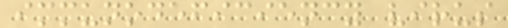immunodeficiency virus
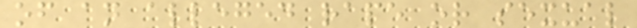of an alleged rape or sexual
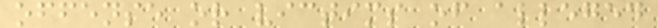offense or victims of alleged
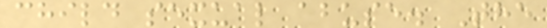child sexual abuse. The
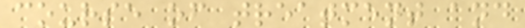course of treatment and
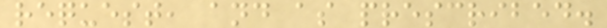request, and as prescribed.
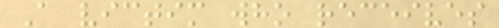A victim who receives
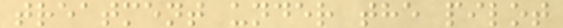treatment under the pilot
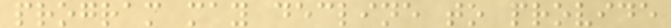program may decline to provide
